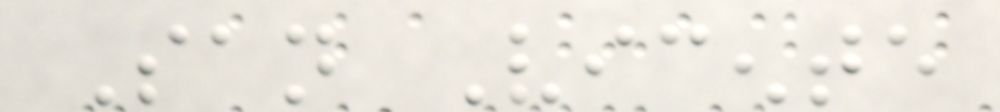San Vicente
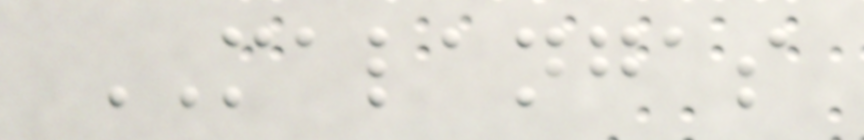MALANGAS
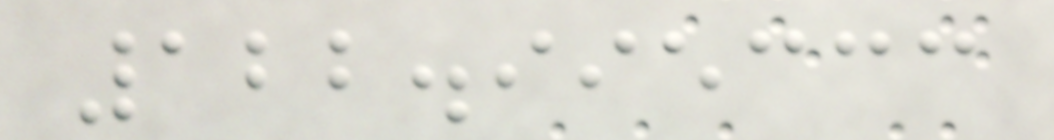122.995333
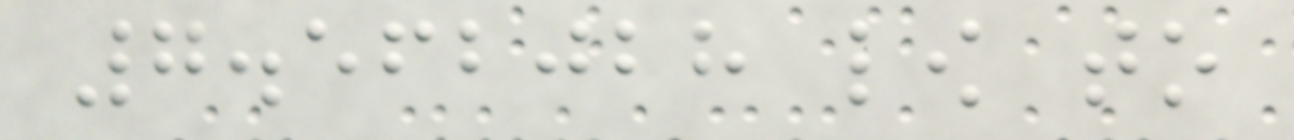7.562028 low to
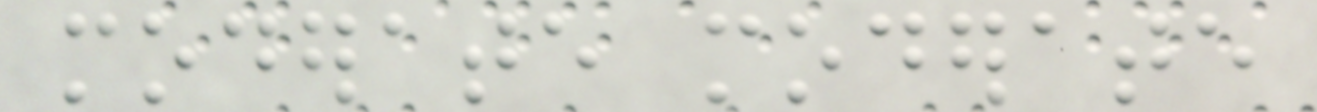moderate moderate
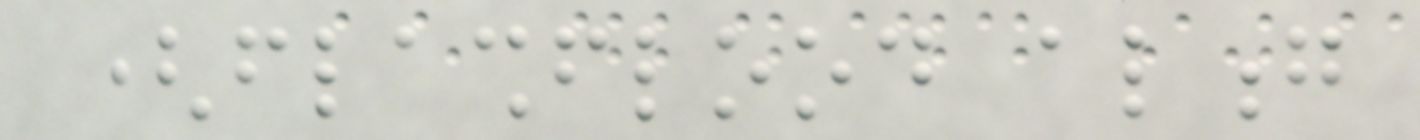(flashflood along
